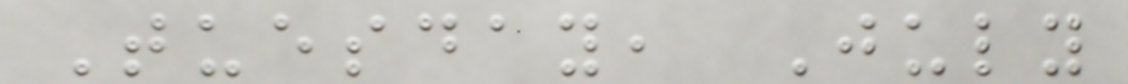Tuesday, July
